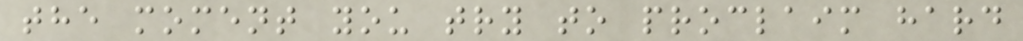the moment you try to proclaim hard
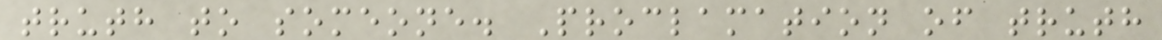truth to someone. Proclamation of truth
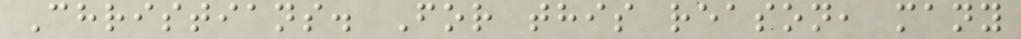Christians. For this reason, many
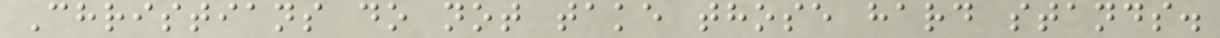Christians do not take those hard stands.
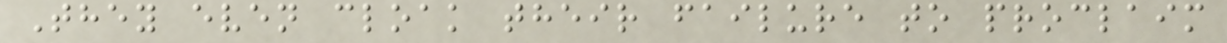They even cloak their failure to proclaim
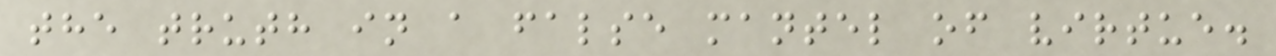the truth in a false mantel of virtue.
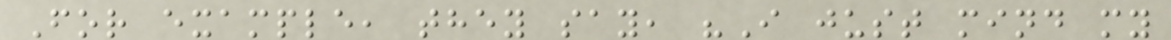For example, they say, "I just mind my
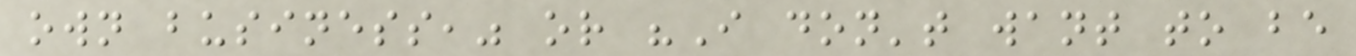own business," or "I don't want to be
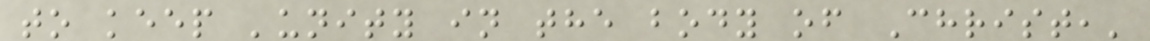to keep 'unity in the body of Christ,'
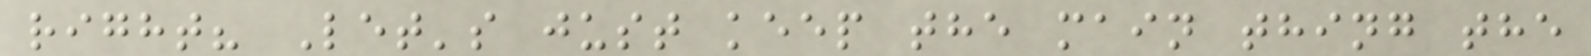right? Let's just keep the main thing the
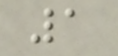1
